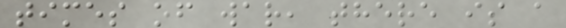times of war, there is a
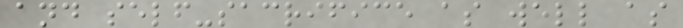and self-sacrifice as well as
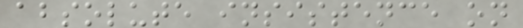absolute insistence on
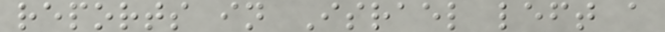reports in Israel left a
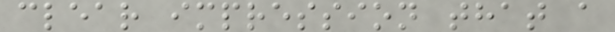clear impression that a
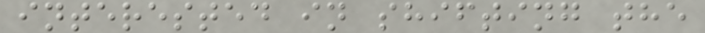interested in shifting the
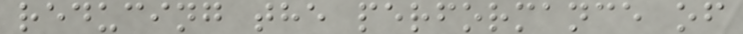reducing the performance of
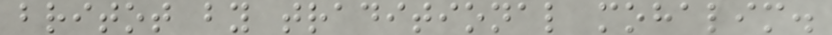britot by traditional mohalim.
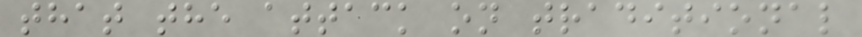that the attack on traditional
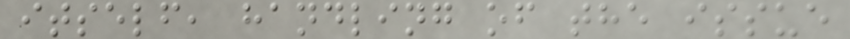itself, handling of the issue
